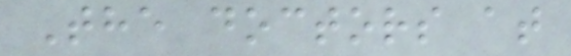The doctors at
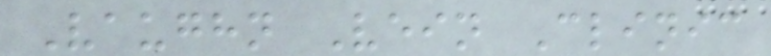Vaughn Vein Clinic
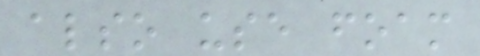also use foam
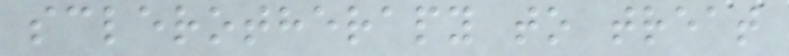sclerotherapy to treat
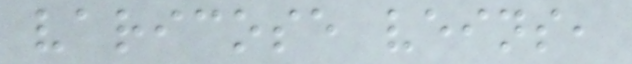varicose veins,
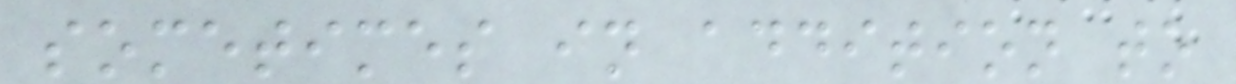sometimes in addition to
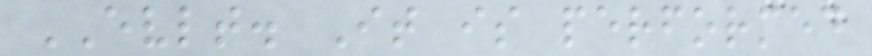EVLT. It is performed
